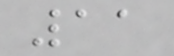11
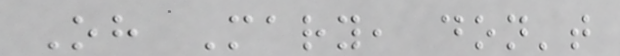Oh Mary, don't
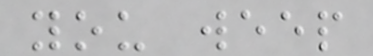you weep
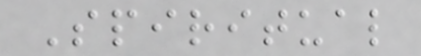Spiritual
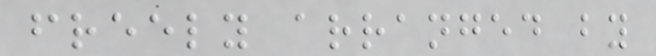freely arranged by
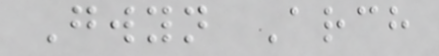Gwyn Arch
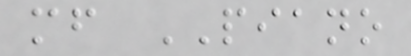mf PIANO
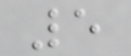5
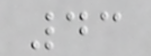43
